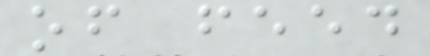of feed
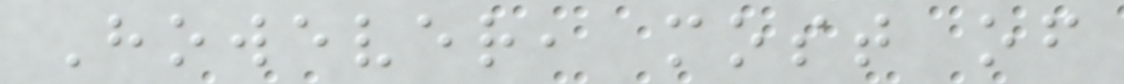However, most of
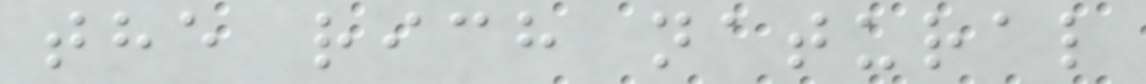the rich natural
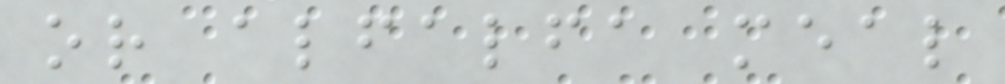or alfalfa meal
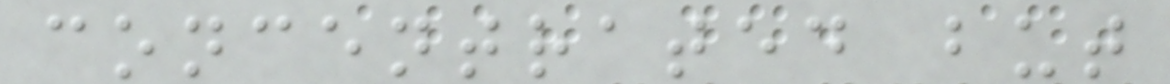concentrated but
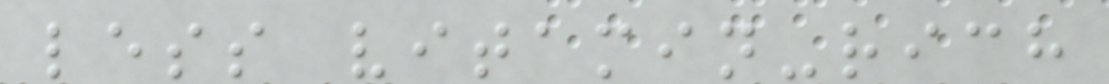less vitamin-rich
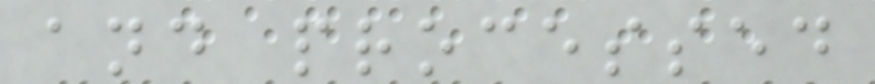and processed
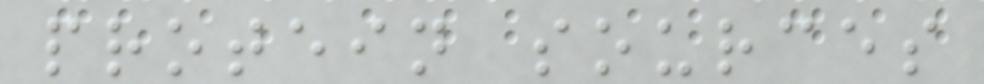protein sources
